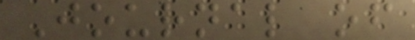Journal of
